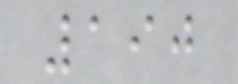190
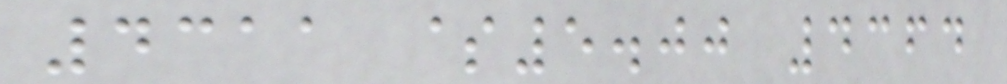4311 $5.00 4364
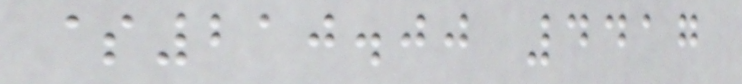$210.00 4417
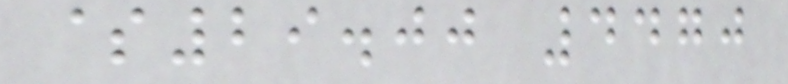$29.00 4470
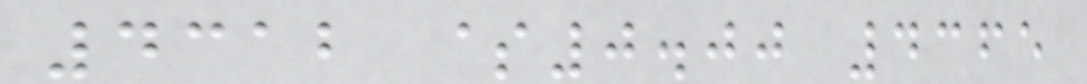4312 $0.00 4365
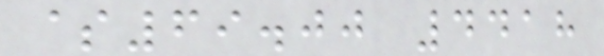$69.00 4418
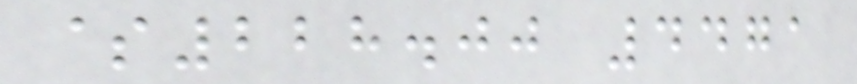$228.00 4471
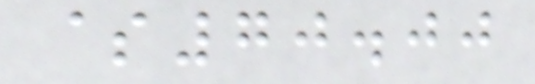$70.00
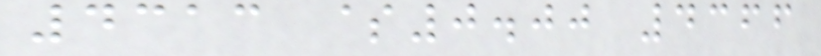4313 $0.00 4366
